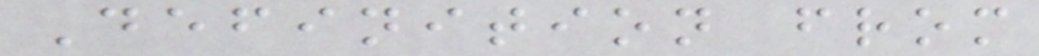Definition from
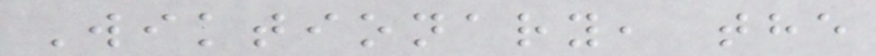Wiktionary, the
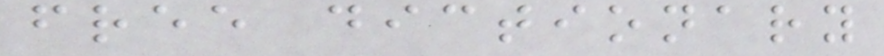free dictionary
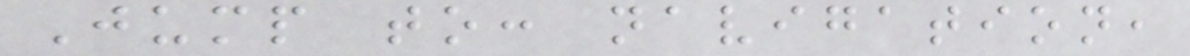Jump to: navigation,
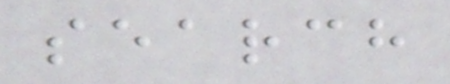search
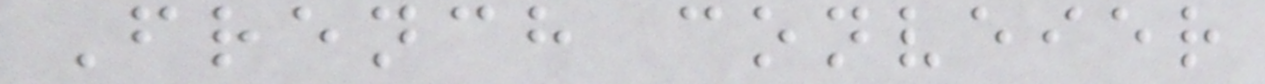French conveier
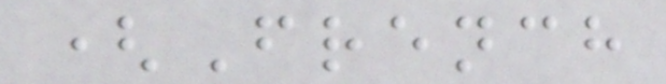(French
